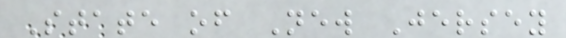State of New Jersey
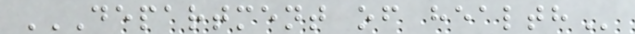DEPARTMENT OF HEALTH
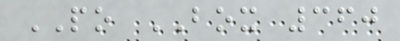PO BOX 360
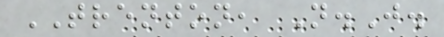TRENTON, N.J.
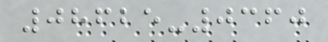08625-0360
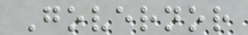Governor
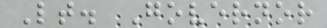Lt. Governor
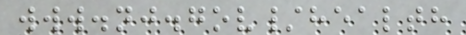www.nj.gov/health
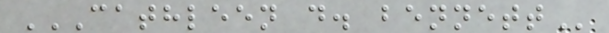CATHLEEN D. BENNETT
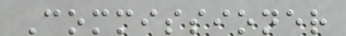Commissioner
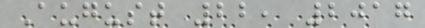August 22, 2017
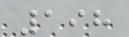198
